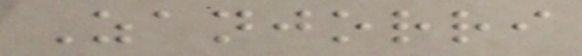Zanjorri
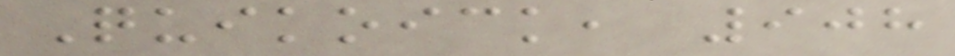Quikoick, 908
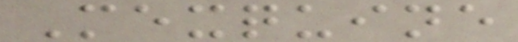Mexquine
